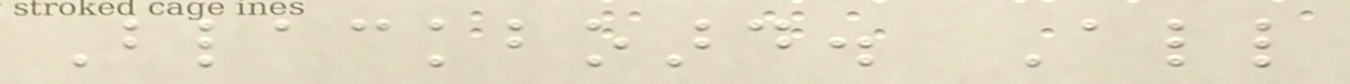Blackboard. All
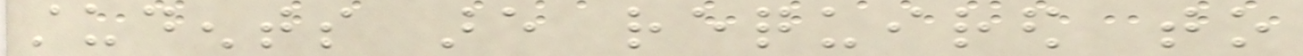students are required to
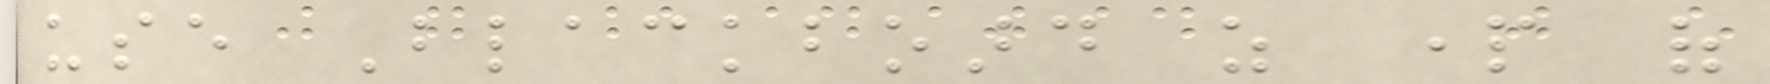use Blackboard as part of
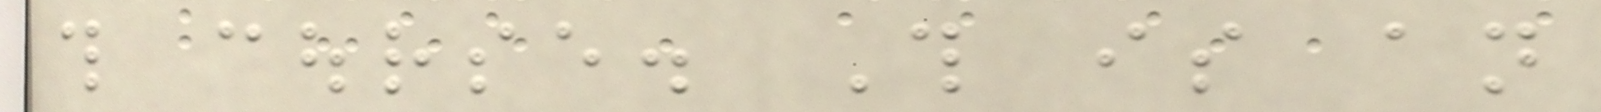this course. This is an
